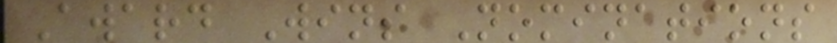Award Wins Nominations
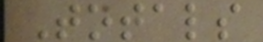Totals
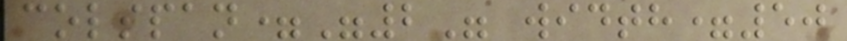colspan="2" width=50
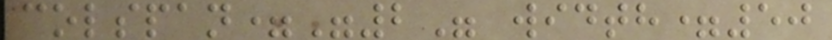colspan="2" width=50
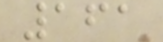161
